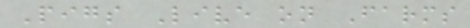Pigs Live on Farms
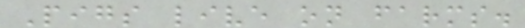Pigs live on farms.
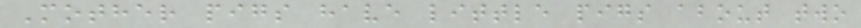Mother pigs have little pigs about two
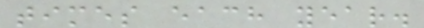times each year.
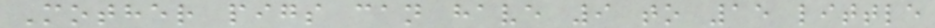Mother pigs can have 9 to 15 little
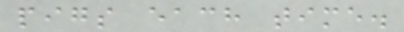pigs each time.
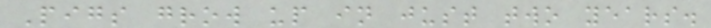Pigs grow up in just two years.
